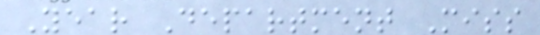Year Department Miss
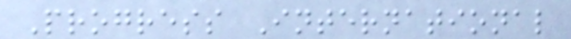Progress International
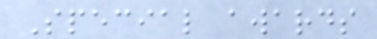Special awards
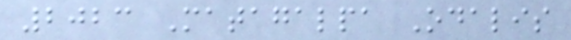2023 Matagalpa Odalis
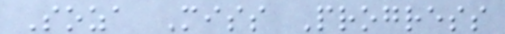Soza Miss Progress
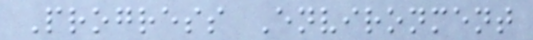Progress Environment
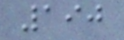190
